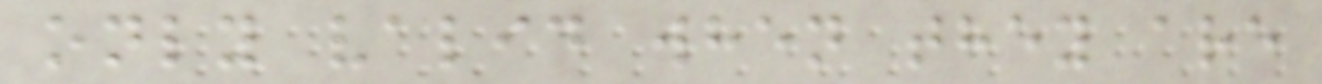only valid when they are
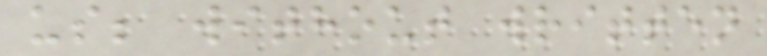us; without written
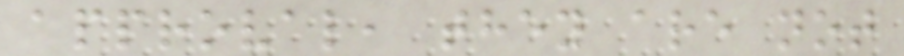approval, they are not
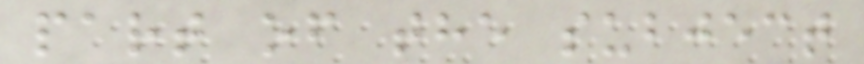part of the subject
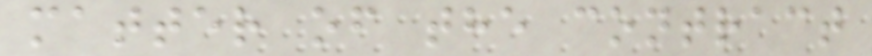matter of the contract
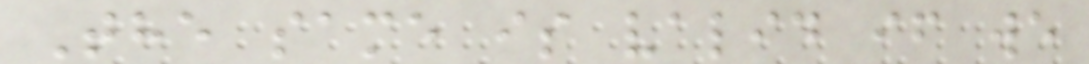The same is valid if we
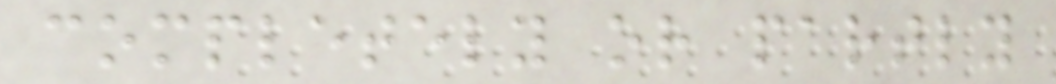completely or partly
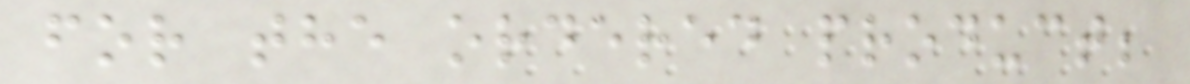for the ordered product;
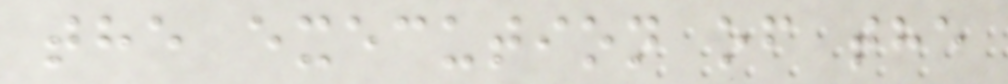the execution of the
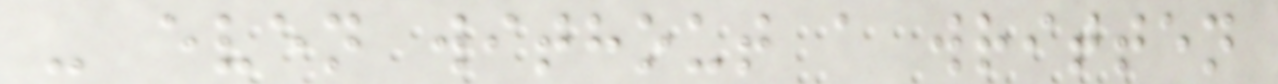- even without a written
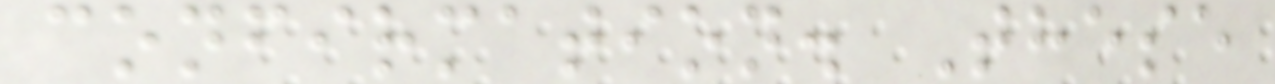confirmation. These
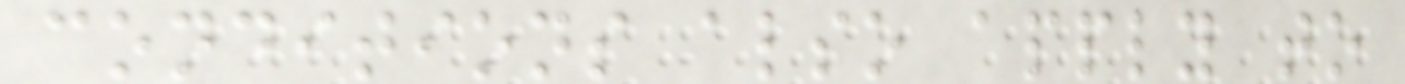conditions also apply to
